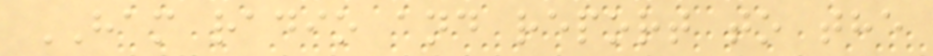HAM radio and report to the
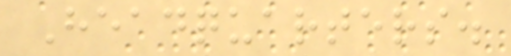Headquarters.
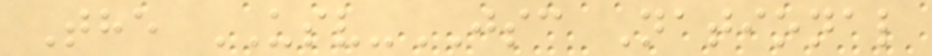The USV-JSC National
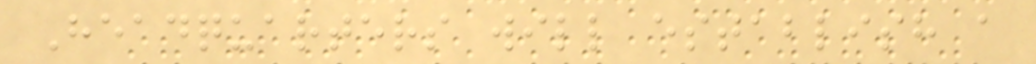Headquarters will establish a
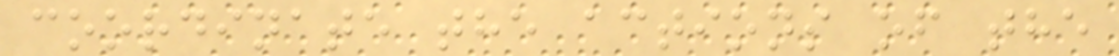coordinate the actions of the
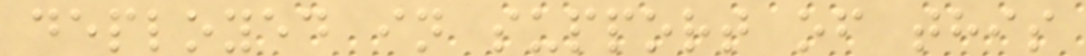deployed in support of this
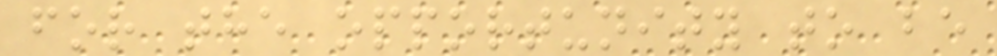for the opportunity to be
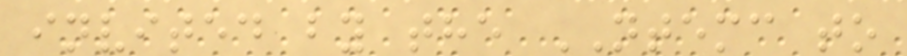invited by the NTEMC to
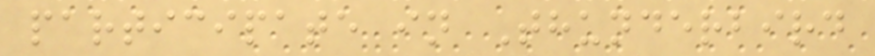participate in Thunderbird
